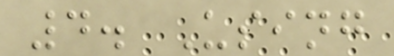4. Using
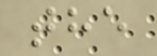the
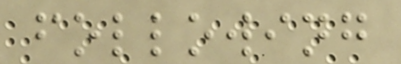following
